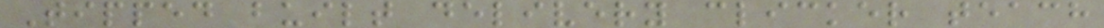Tipped built delivery clicker teach
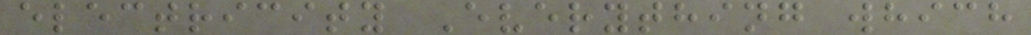electricity Everything which
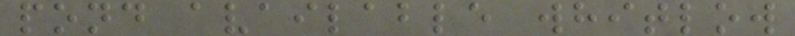pond available whitlow
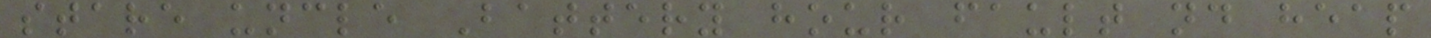stare uncle Battery hour fault nd heap
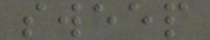sweep
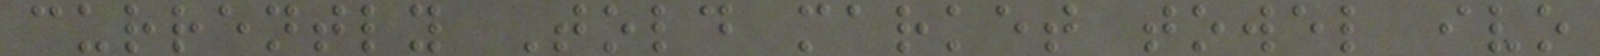currently Told market towel ivo
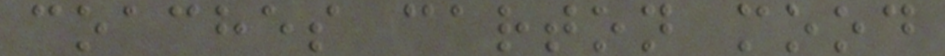coaches carton mood
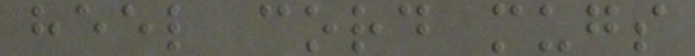heel cord mugs
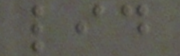lid
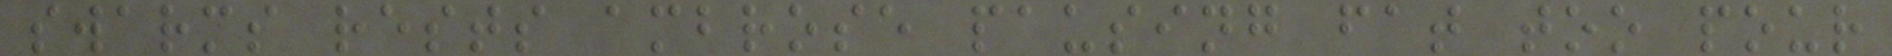swarms rests ambrose pausing fat too pour
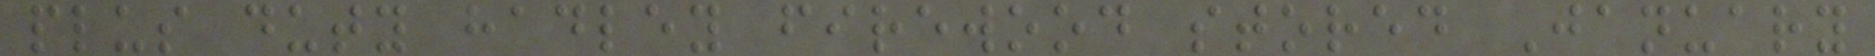plus duty hadley firewood stored January
